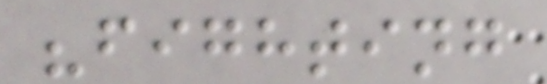"fighting
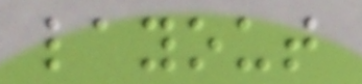layout
